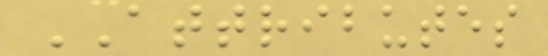ATTRIBUTES
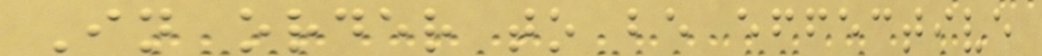In order to be effective
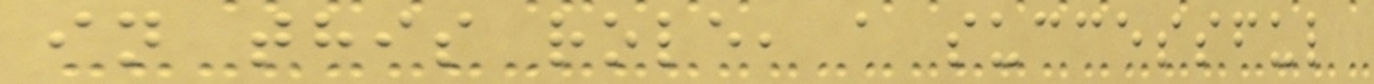in this role, a successful
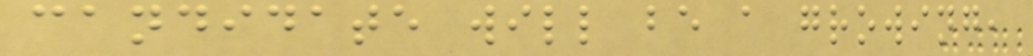candidate will be a growing,
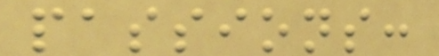passions:
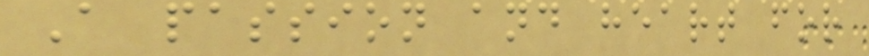A passion and heart for
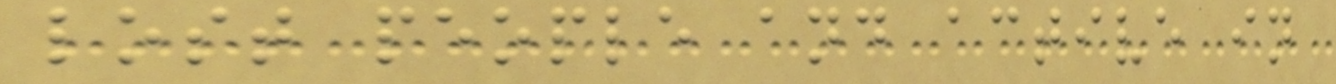lost people and active in
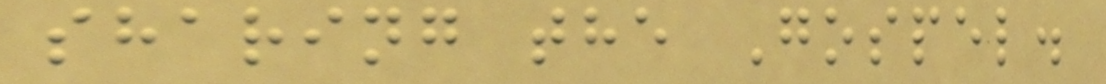sharing the Gospel.
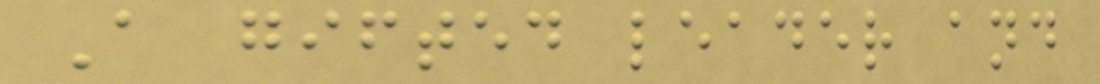A gifted leader and
